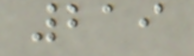219
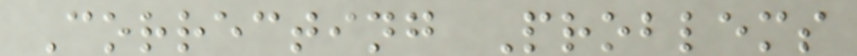Correcting Problems
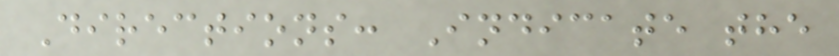Directions: Indicate the
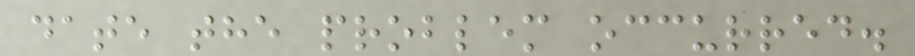date the problem occurred.
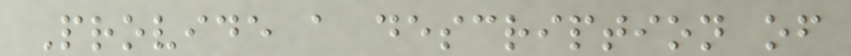Provide a description of
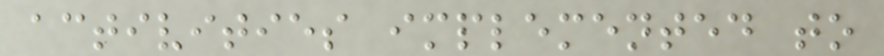activities implemented to
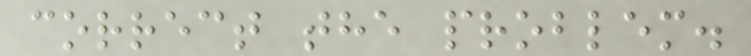correct the problem.
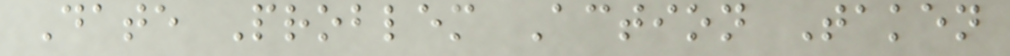Date Problem Action Taken
